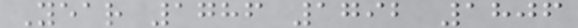Year 1786 1792 1806
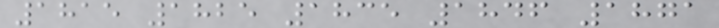1815 1825 1835 1846 1871
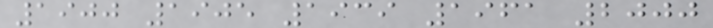1900 1905 1939 1961 2000
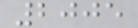2005
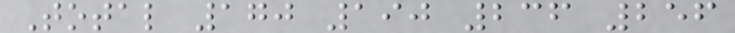Total 170 190 236 256
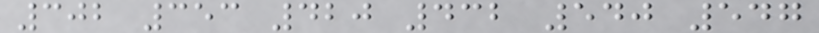302 353 420 432 540 547
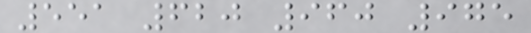551 620 960 975
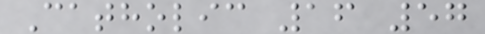Catholic 16 57
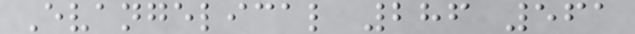Evangelical 286 561
